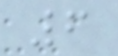6
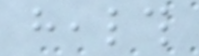health
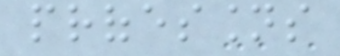professions
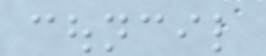council
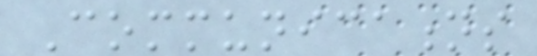Communications
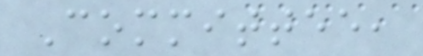Committee,
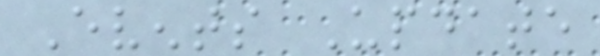Events Update
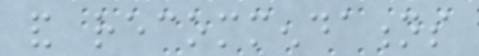and recommendations
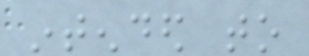intended to
